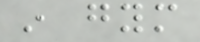in gym
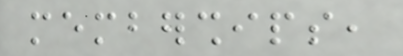memberships,
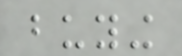buying
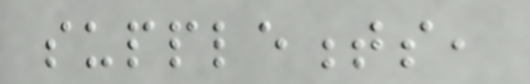supplements,
